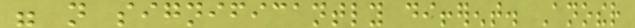were not significantly different. Another
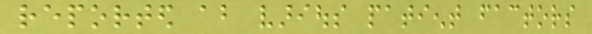reported about various patient factors
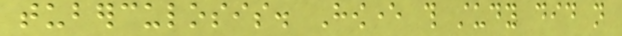tuberculosis. However this study did not
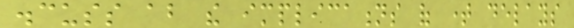discuss about the implications of time delays
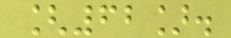[62].
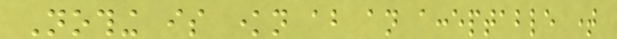Nothing is known about an acceptable time
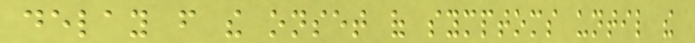delay from the onset of symptoms until the
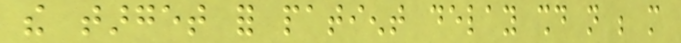the target for patient delay should not be more
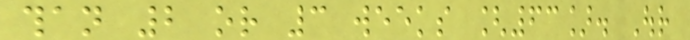than 2 or 3 weeks [63]. Our
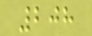208
